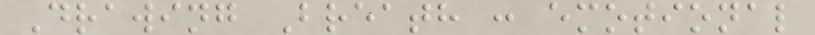Drawing Breath : emotional
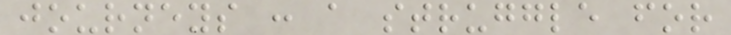journeys : a struggle for
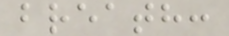breath:
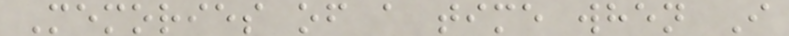Memories of a time when I
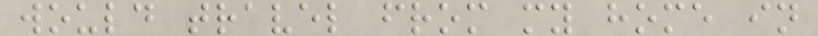would travel from my home in
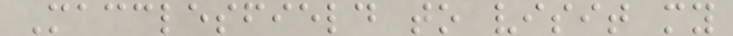Macclesfield to visit my
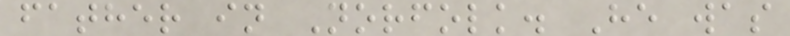father in Norfolk. He was
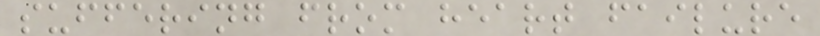suffering from heart failure
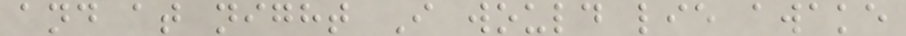and at night I would lie awake
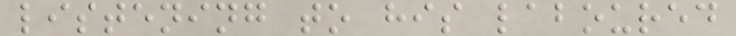listening to his laboured
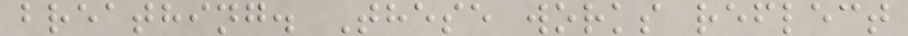breathing. These works reflect
